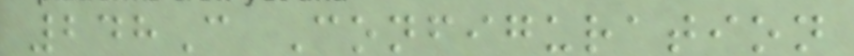248C Configuration
